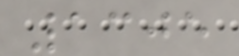1305
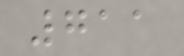711
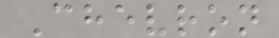Chevron
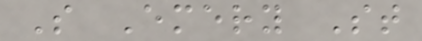S Emery St
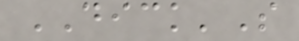DICK'S
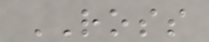ROSS
